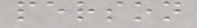person
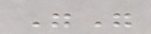""
